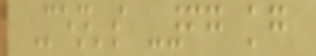Men's -67 kg
